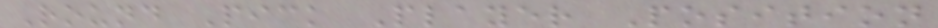Round Pick Player Position
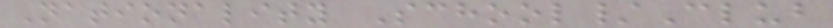Nationality School/Club
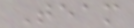Team
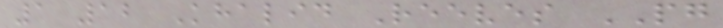1 12 Khalid Reeves PG
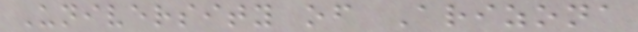University of Arizona
